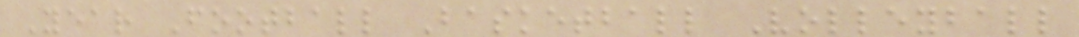Year Football Basketball Volleyball
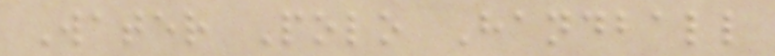Water Polo Handball
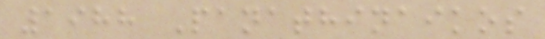1988 Panathinaikos
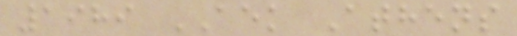1989 AEK Athens
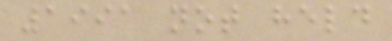1991 not held
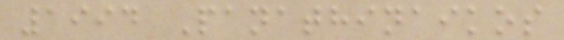1994 Panathinaikos
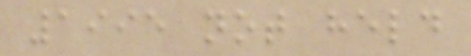1995 not held
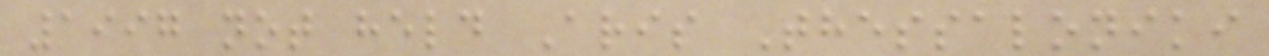1997 not held Aris Thessaloniki
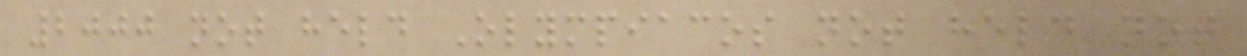2000 not held Olympiacos not held not
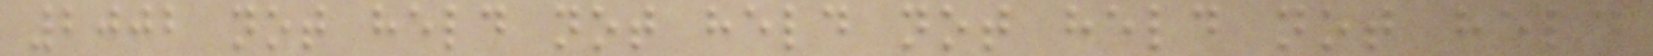2002 not held not held not held not held
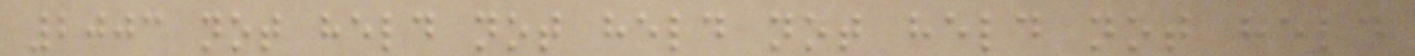2003 not held not held not held not held
